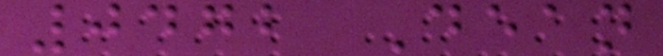0472 Dean
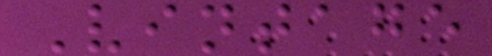Vintage
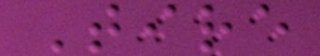Tire
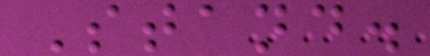Stand.
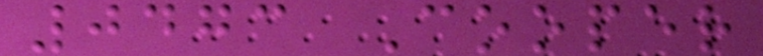0473 Cooper
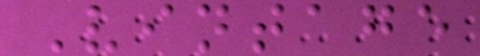Vintage
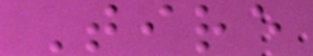Tire
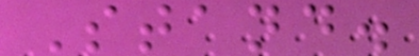Stand.
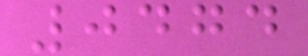0474
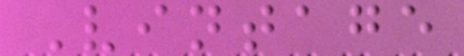Vintage
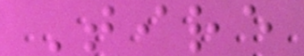Tire
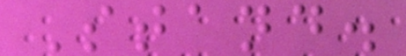Stand.
